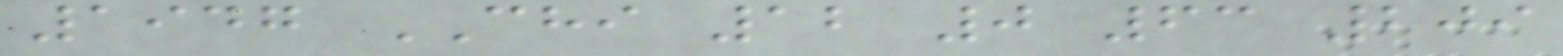1947 CHI 12 0 63 209
